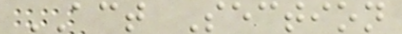ACT Section
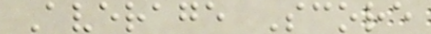Average Score
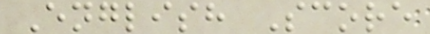English Score
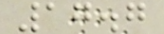17.7
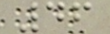46
